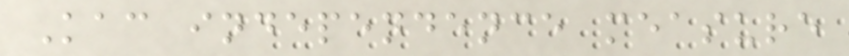Kac independence measure
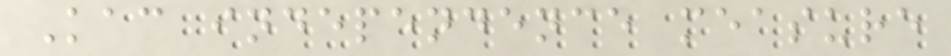Kac independence measure
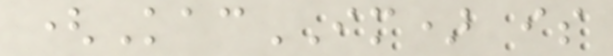(KacIM) is
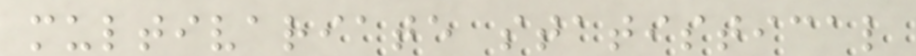multivariate statistical
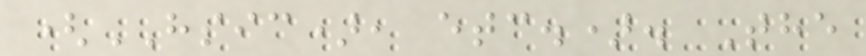(HSIC), etc.). The
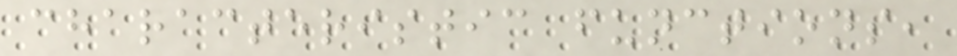characteristic functions,
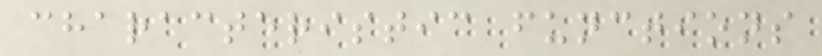characteristic functions
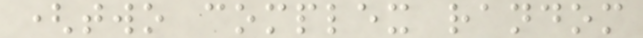(two complex random
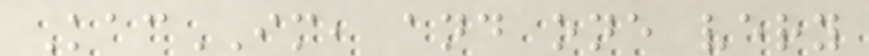KacIM, and one very
